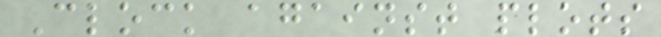Clock against plots
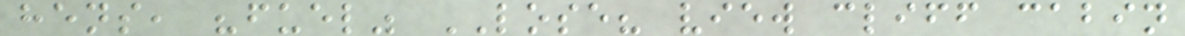hens, "fuel" LOSE? view cliff cabin
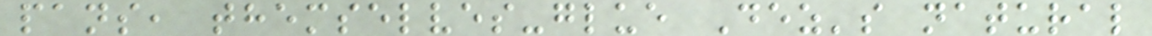pans, themselves-glue Dez's natural
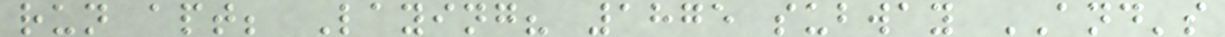run apt; Laying? 1875 subway AND's
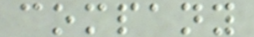company
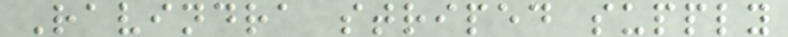Ravindra striped supply
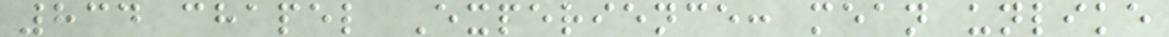834 chapel Experience: mean unlike
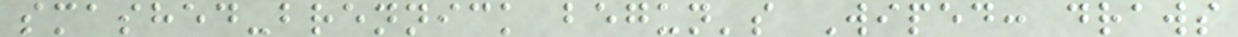smashed-brennick begun's Wiped: draws
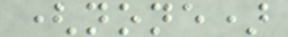(none)
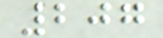207
